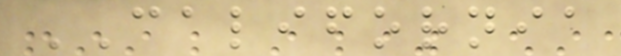CALIFORNIA
